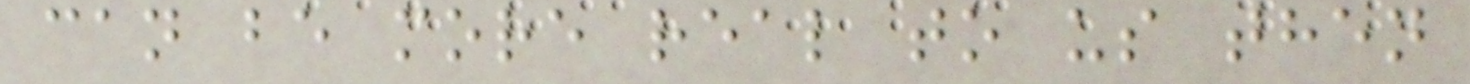can be more real to us then
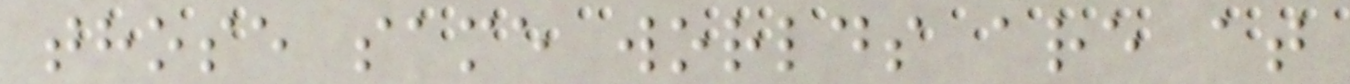those same worlds are at
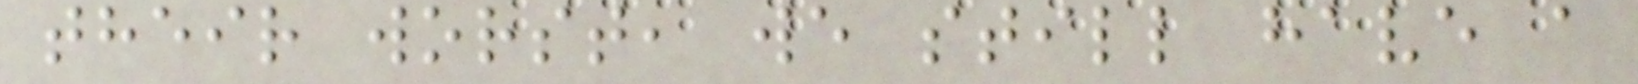their worst, we still have a
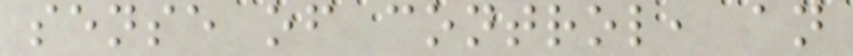sense of control, an
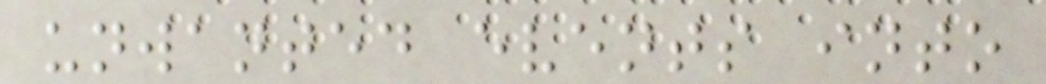unwanted events into
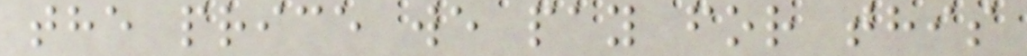the price we pay for this
